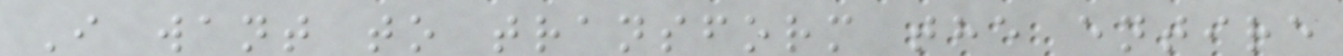I want to transform the entire
